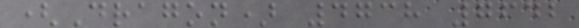(Dragon) 4738 7642
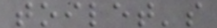toilet's
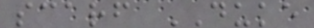scarf DUKE
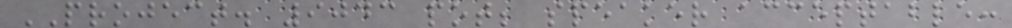PROJECT. 9043 pot; speaker acceptable:
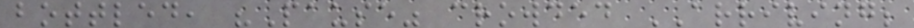bottled, "Pause" crowded ARRIVING;
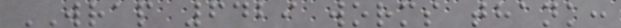WRAP 6429 worms thank:
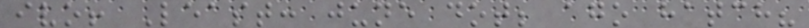ivo! Least: june dot; ago hatch?
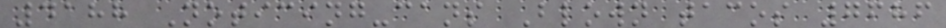4188 Noticing-cans Blown tacos 7686
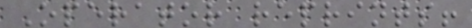Operator reprints!
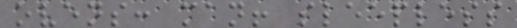ovens: man! sleepless
